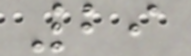29
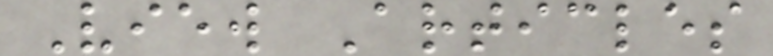View Articles
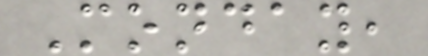Monday,
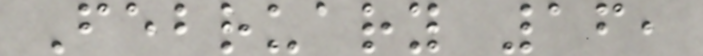February 16,
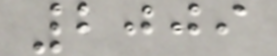2009
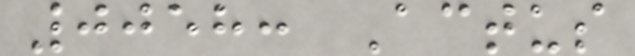0058: Actus
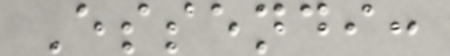Essendi:
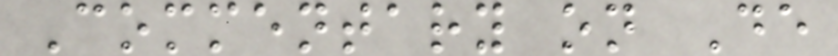Commentary on De
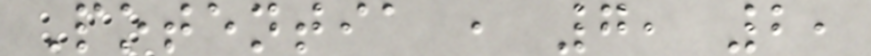Potentia , 7, 2,
